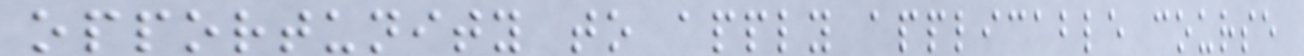opportunity to apply applicable course
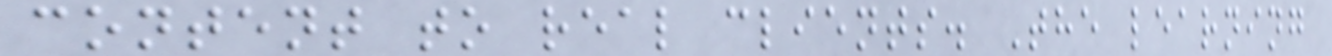content to real clients. The learning
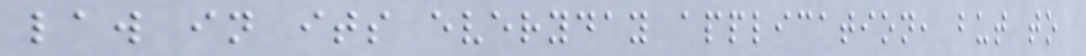law in its everyday application, but to
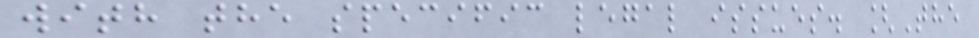with the specific legal issues. [The
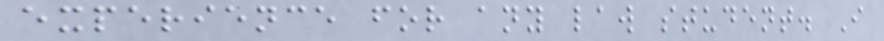experience for any law student. I
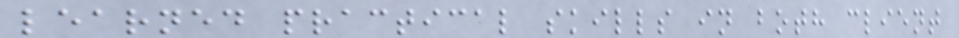learned practical skills in both client
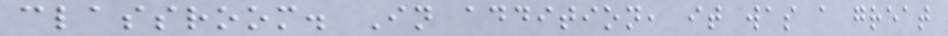classroom. In addition, it was a great
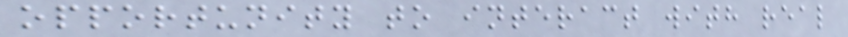opportunity to interact with real
